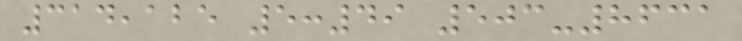314,125 5:49 503-8631
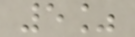5%
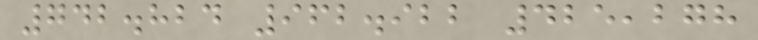742.824 962.922 425,278
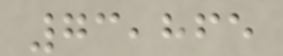73,865
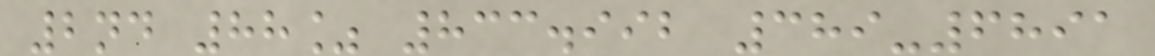2nd 88% 833.992 389-6891
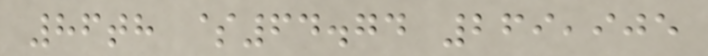86th $64.74 269,905
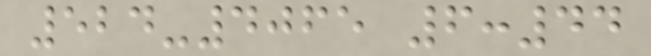524-4065 6:44
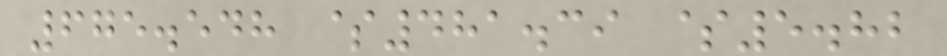675.548 $481.39 $5.82
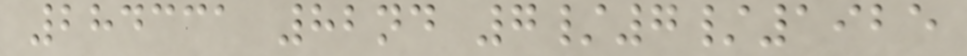284331 82nd 7/7/1925
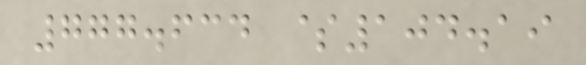777.634 $104.19
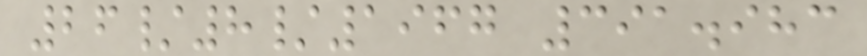26/8/1967 391.983
